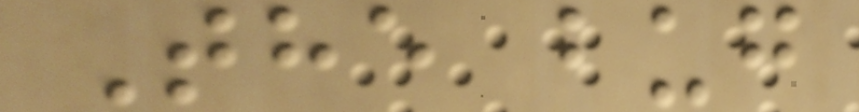The bug
